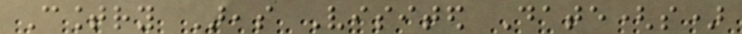Country Areas Visited Date(s)
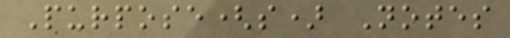Purpose(s) Notes
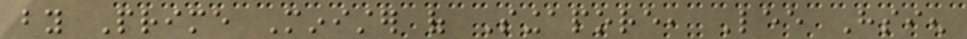by Prime Minister of Singapore, Lee Hsien
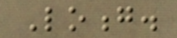Loong.
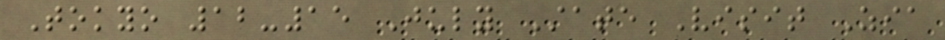Tokyo 12-15 July State Visit Zia
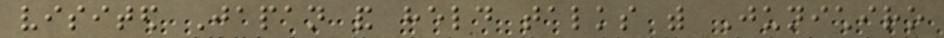visited Japan and held talks with Junichiro
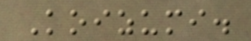Koizumi.
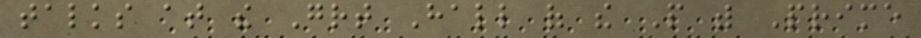talks at the Great Hall of the People with Prime
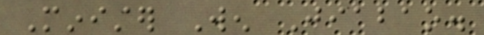Minister Wen Jiabao.
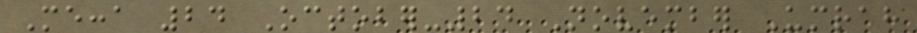Mecca 24 October-24 November Umrah
